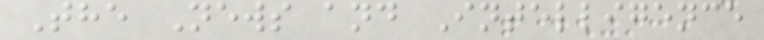The News and Intelligence
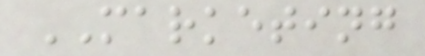MARKETING
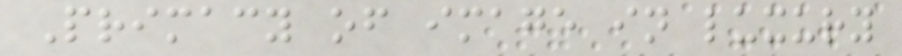Primacy of image in luxury
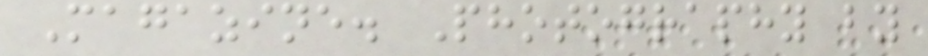Magazine. Photography by
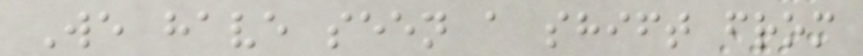We have seen a shift from
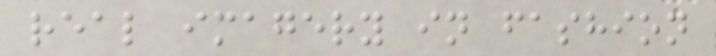real imagery in fashion
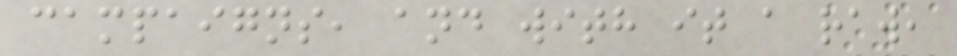campaigns, and with it a raw,
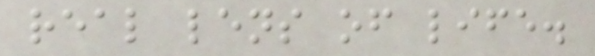real lens of life.
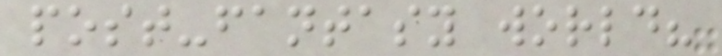post-fantasy world?
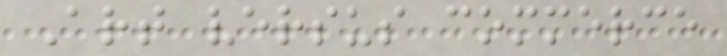Art versus commerce
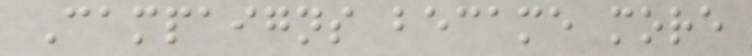Campaigns became more
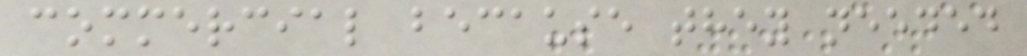commercial because they needed
